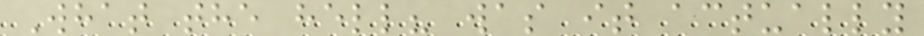What the hell? was it actually
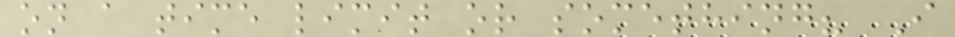on a time limit or something? I
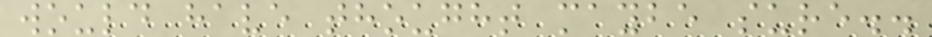would have thought maybe sure..
